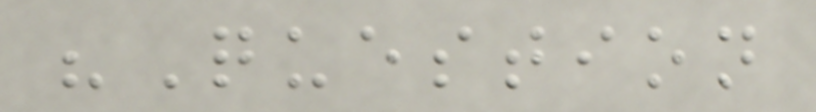"Question
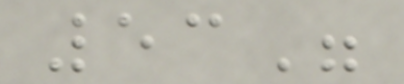53"
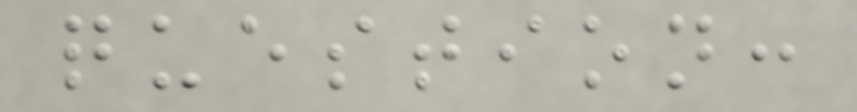question:
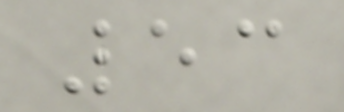53
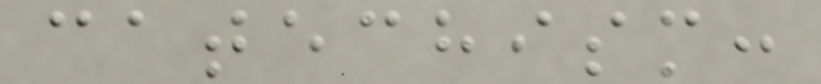catechism:
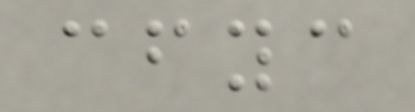cfyc
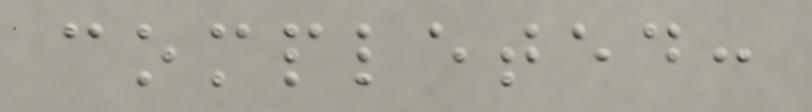completed:
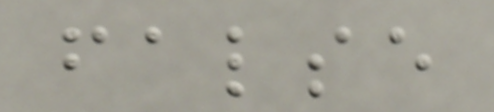false
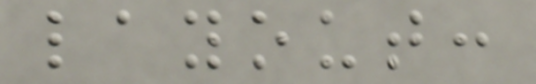layout:
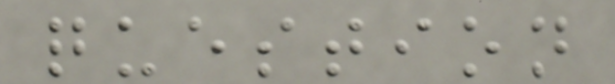question
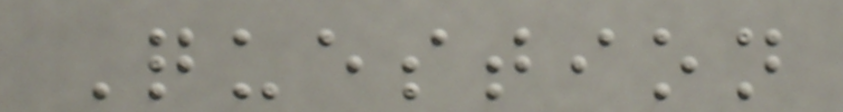Question
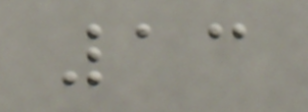13
